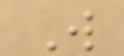W
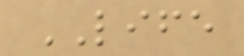LIFE
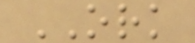ORK
